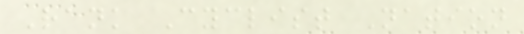Rank Cyclist Nation
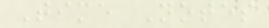Time Notes
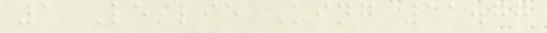1 Leslie King 11.77
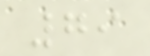79
